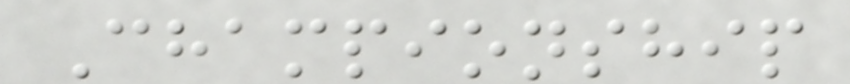Championship
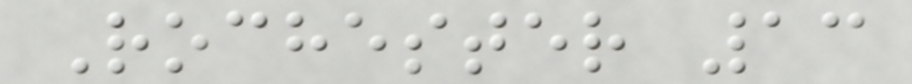Rochester 13
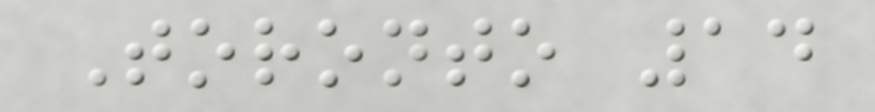Toronto 14
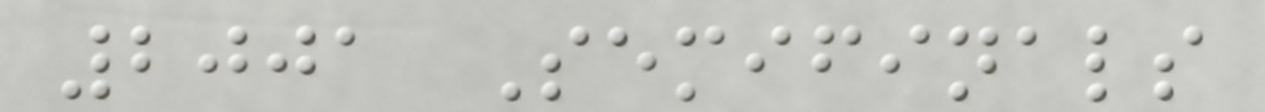2001 Semifinals
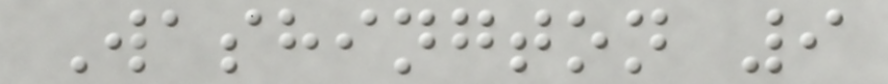Washington 9
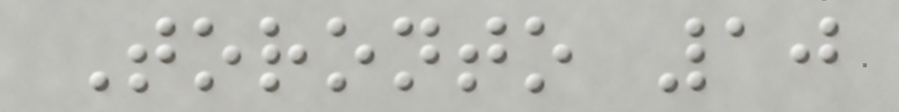Toronto 10
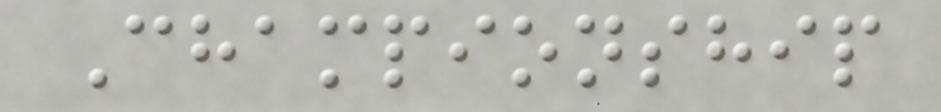Championship
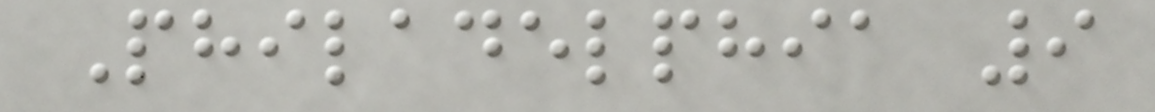Philadelphia 9
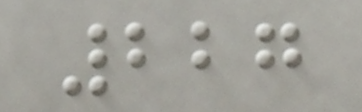227
